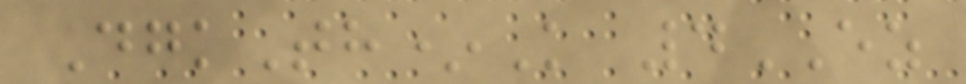DgkTh*K 4EZ
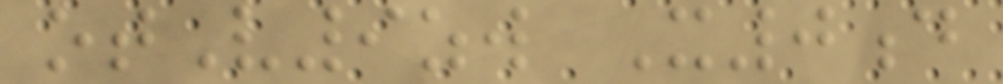otV9zw X0d
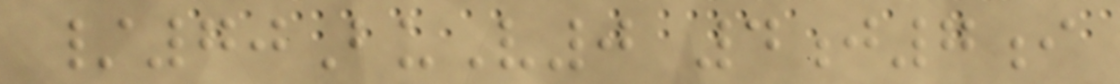/70BuV0 4j7i
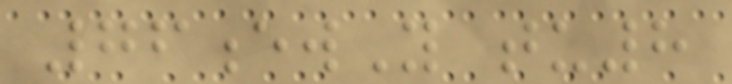76ewY tu8
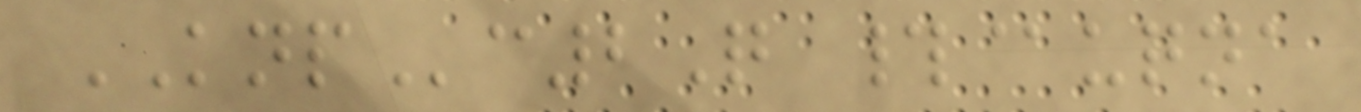KNPc2Q #@uqna
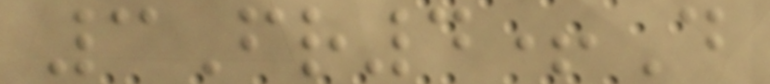3Fr4+D
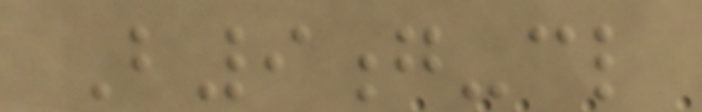B9g-cl
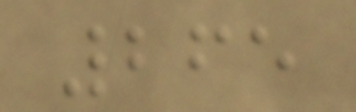265
